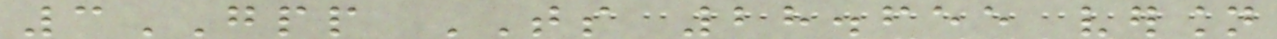3GPP TS 28.655 version
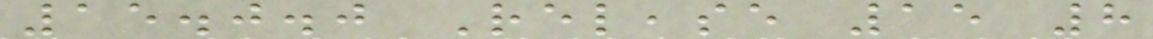15.0.0 Release 15 8
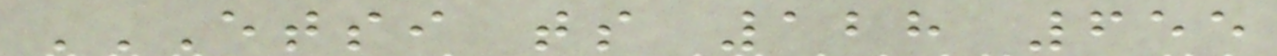ETSI TS 128 655
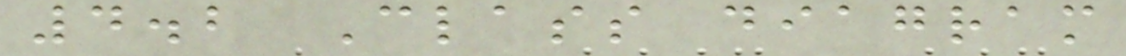4.2 Class diagram
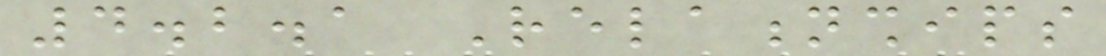4.2.1 Relationships
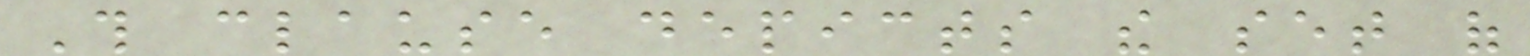This clause depicts the set of
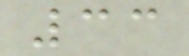33
